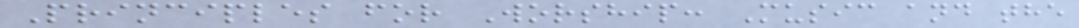Principles for Worship: Music and the
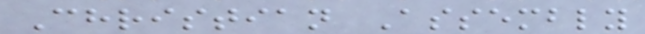Christian Assembly
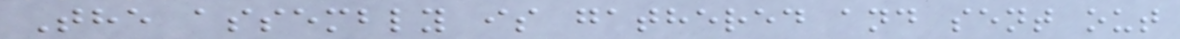The assembly is gathered and sent out
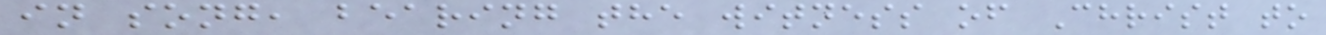in song, bearing the witness of Christ to
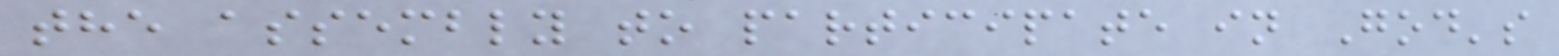the assembly to participate in God's
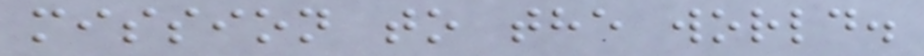mission to the world.
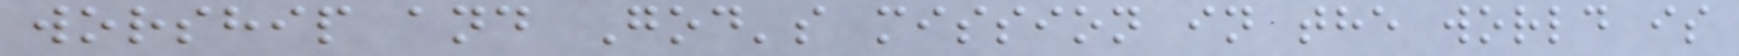worship and God's mission in the world is
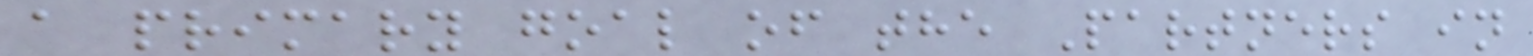a primary goal of the Partners in
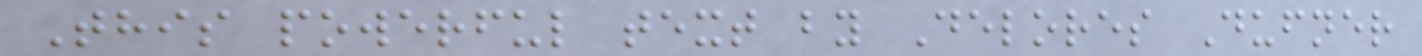This powerful text by Delores Dufner
